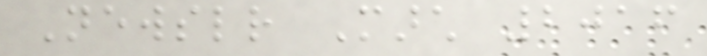Newsletter March 2016
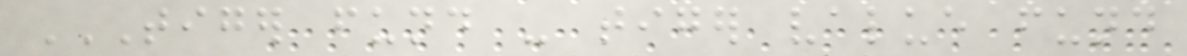TIGER FUND - TIGER VALUE FUND
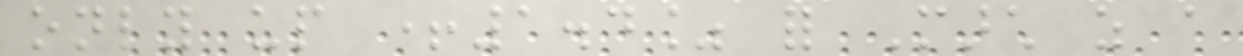only up +1.4% for March as a
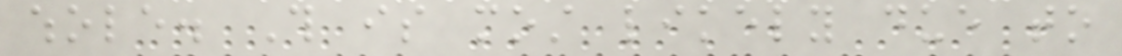whole. This is most likely due to
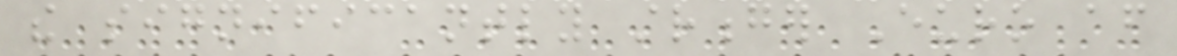the significantly stronger Euro after
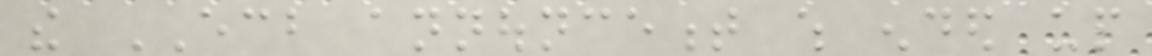the ECB announcement which ended up
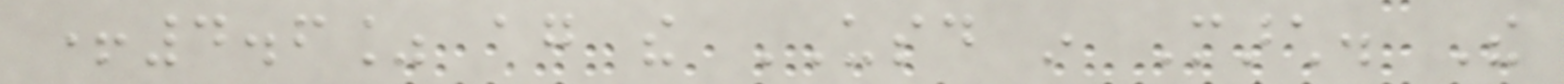+4.6% again the USD in March. The
